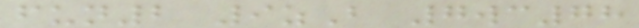fun2 9zB 7wc78
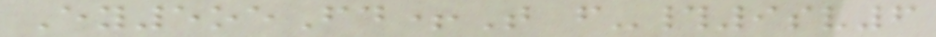Ey5oeFd+T f-#9sv6
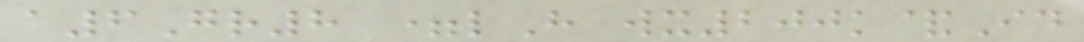a6Gr8 =lH wx200k&Id
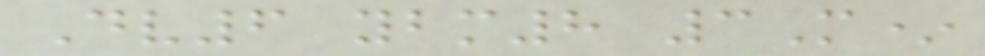Dv6 ybm8 3M*
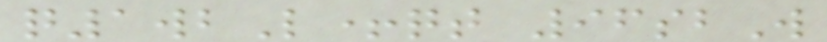q1wbL+qt 96sbW
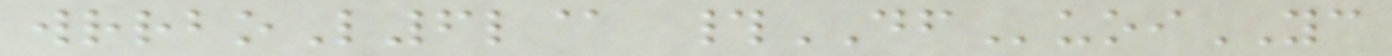wrrboL6l@ #DFuoiYC
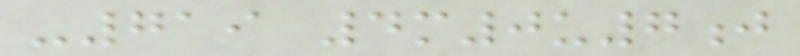-719 4m0u7j
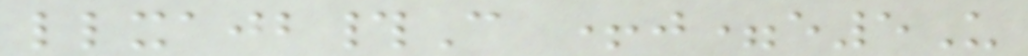llxajb#C +j=e5U
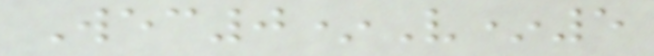Wec0*V*5
